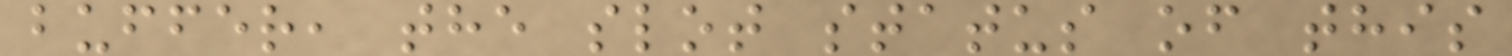buffer, the slot status of this
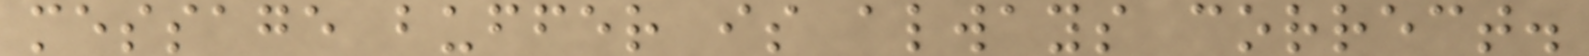message buffer is always correct.
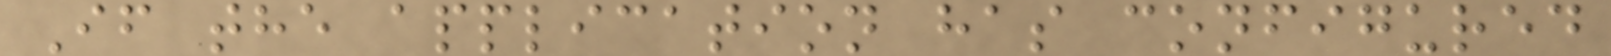If the application has configured
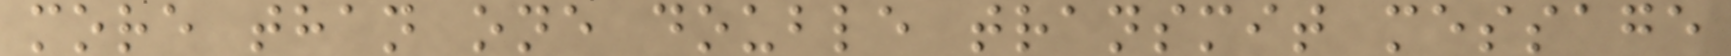more than one double transmit message
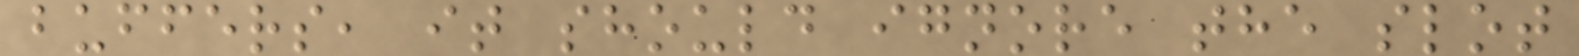buffers, it should ignore the slot
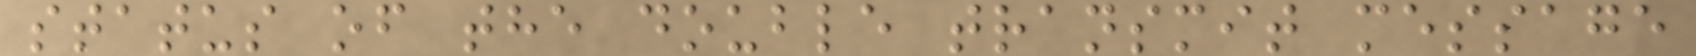status of the double transmit message
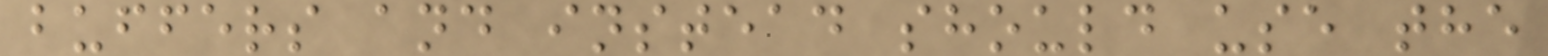buffers and instead should use the
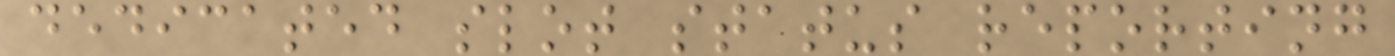dedicated slot status reporting
